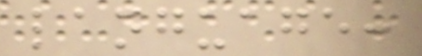language:
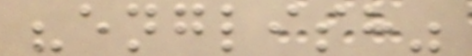"english"
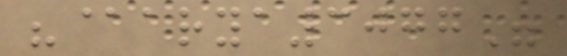"@arya3077"
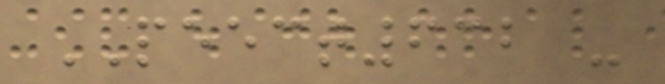PEECT632 -
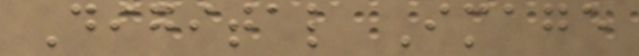Digital Image
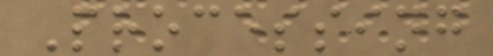Processing
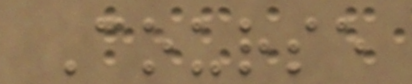Course
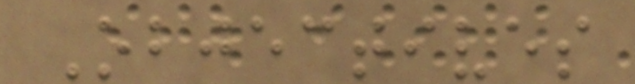Objectives
